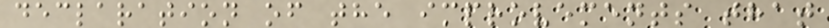declaration of the improvements that
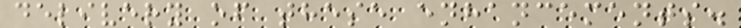delivery of these enhancements.
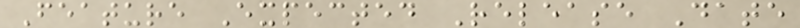Feature Expected Release Date
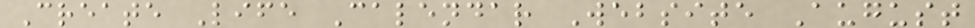Create Life Calendar Website August
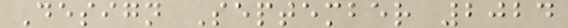Design September 2024
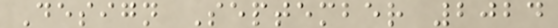Design September 2024
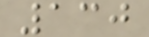130
